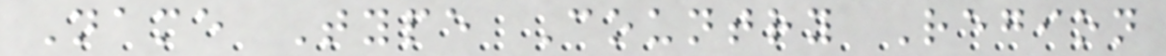Name Type Country Region
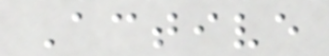Active
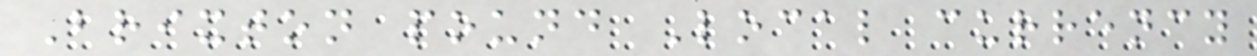Brixton pound Local currency
